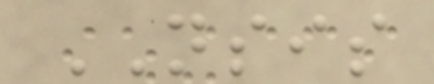NSIS
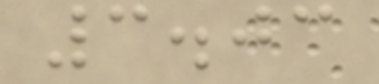3.03
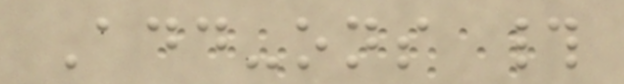Add-ons #
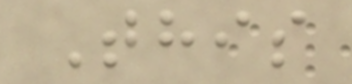This
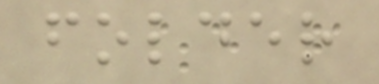folder
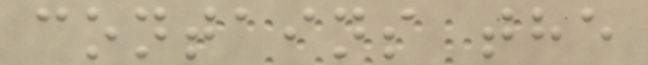contains the
